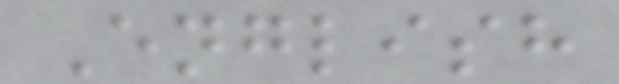English
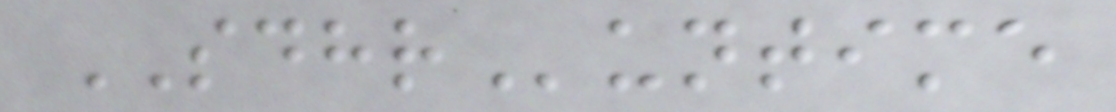SDHRuntime
